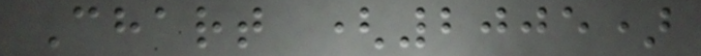Chart (2005)
